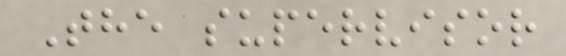The supervisor
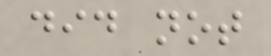did not
